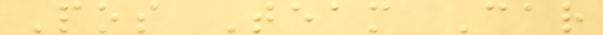Pos Team Car
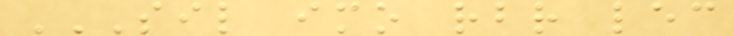SIL IMO RBR LEC
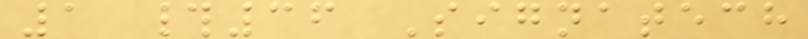1 #36 Signatech
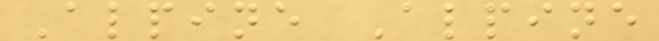Alpine Alpine
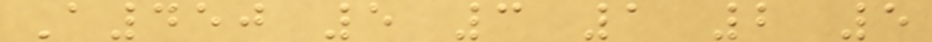A450 5 3 1 2 5
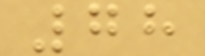78
